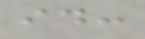id:
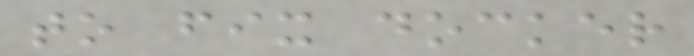to fix docker
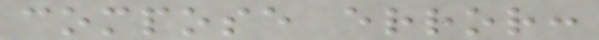compose error:
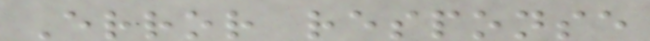Error response
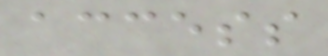access
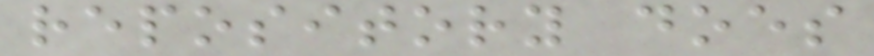repository does
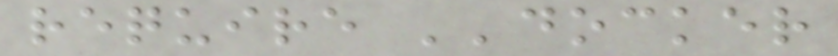require ''docker
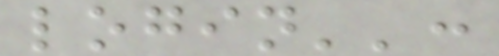login'':
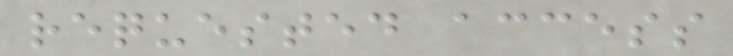requested access
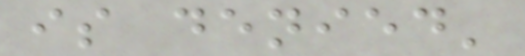is denied'
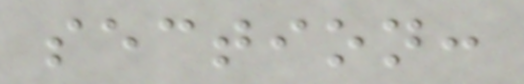section:
